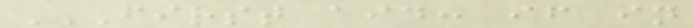FIRST AID: IF IN
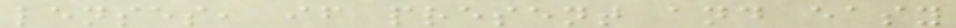lenses, if present and easy
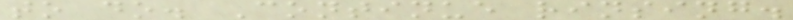to do. Continue rinsing.
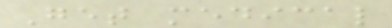Get medical
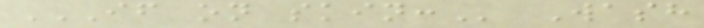IF ON SKIN: Wash
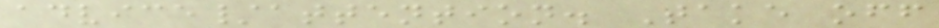advice/attention. Take off
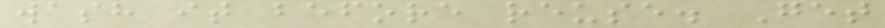wash it before reuse. Get
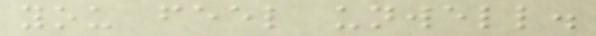you feel unwell.
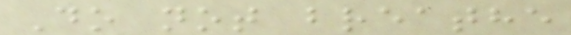Do not breathe
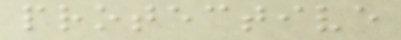protective
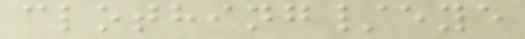clothing/eye
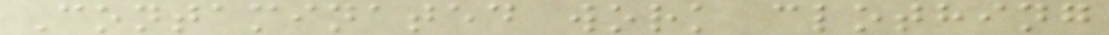Contaminated work clothing
